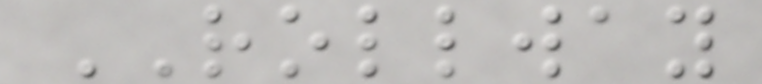ROLLWAY
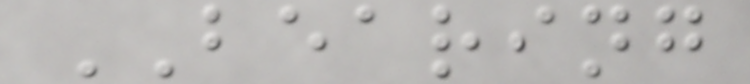BEARING
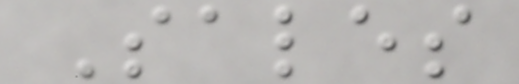Sales
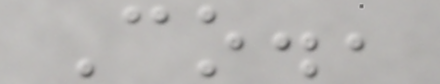Co.,
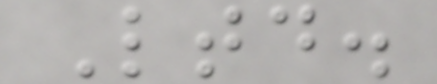Ltd.
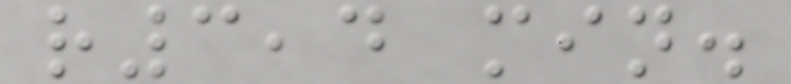r3,4 min.
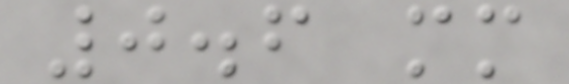0.6 mm
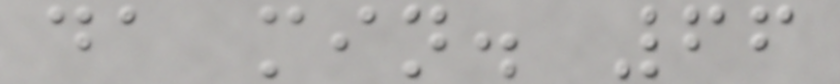da min. 66
